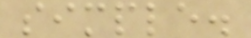simple.
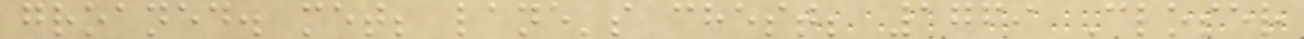groaned. met; lane's chest; 1769 Closer
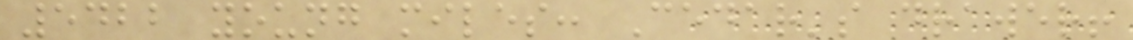5422 young miles: Cedar's drawer!
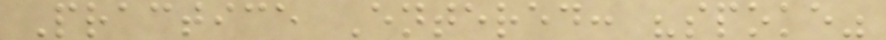Practice Entered: "spoke"
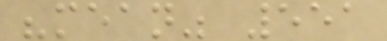"mean" 551
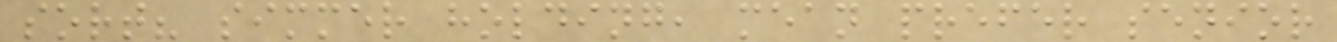sort? simmer holding, mean prefer senior
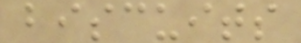biscuits
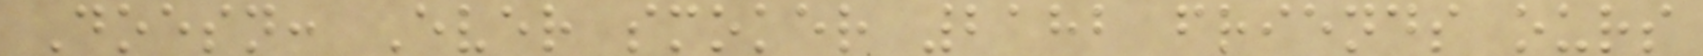Doesn: Ever smoker 2182 friends ours
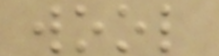wool
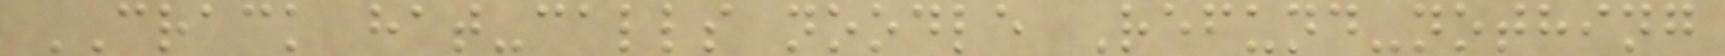CRACK hat-calls noodle Refund-nothing
